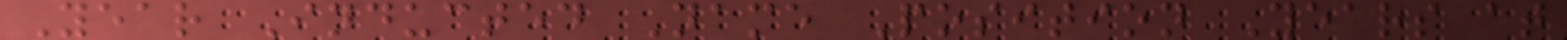Year Inducted Name Position Years at
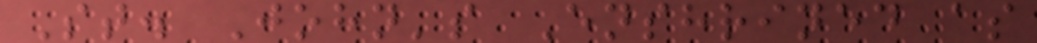St. John's Enshrined as
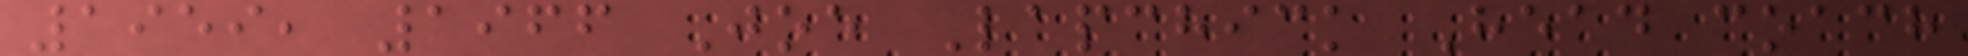1959, 1966 Joe Lapchick Head coach
